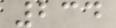234
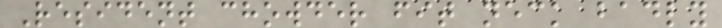Resident chowder fit neck badly
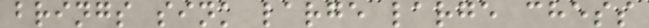brings sink large large chess
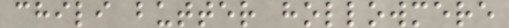chili butter hollowmere
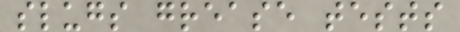slugs grease tests
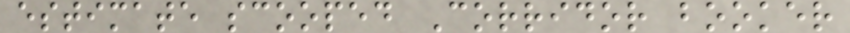estimate scooped Corridor booker
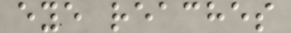eye reaches
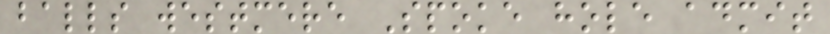balls westmere Spoke hole admit
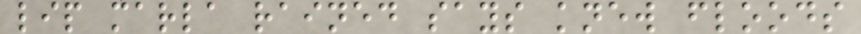lip marla rained says knew floods
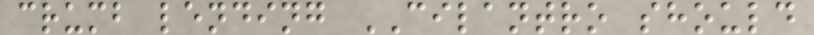crumb lending CILANTRO should
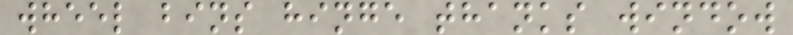wheel bins hinge thanks window
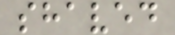shaved
